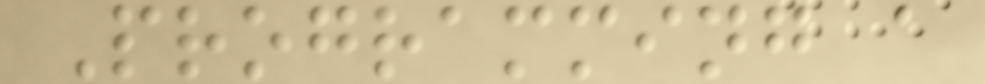Programming a
